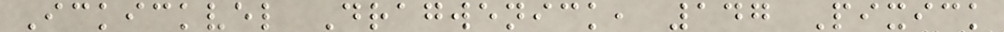Ickickvel Dragwenick, 147 Pixick
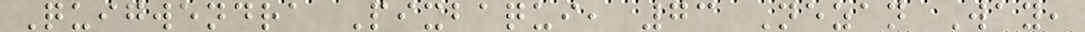Quigwendra Pixbaqui, 73 Nezan Way,
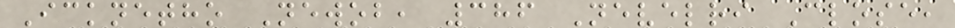Icknetho Newob, 386 Nevelri Close,
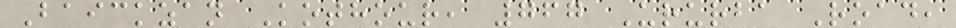Baickzan Kothour, 767 Ururba Road,
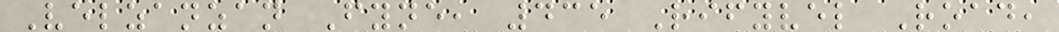Velzanzan Fyne, 435 Rifyvel Road,
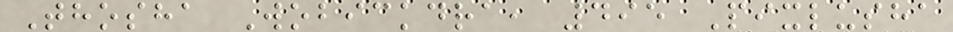Thosha Wobickdra, 495 Pixlusha
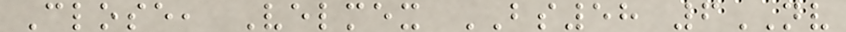Close, Velmex BS58 6NV
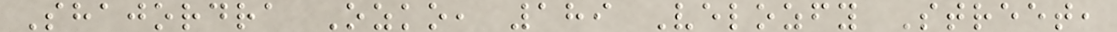Shajordra Ozko, 189 Velozfy Street,
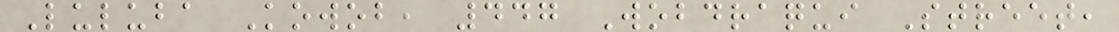Luluba Kowob, 447 Wobdraqui Street,
